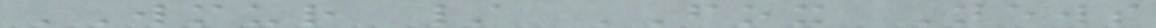WMUR / FOX News
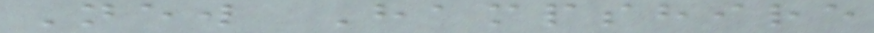New Hampshire
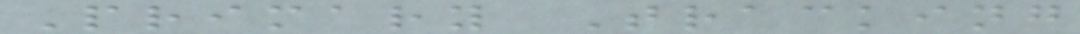Primary Tracking
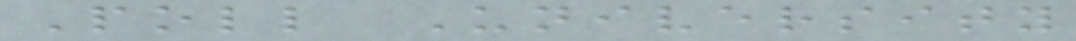Poll University
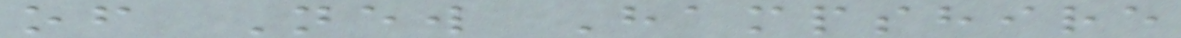of New Hampshire
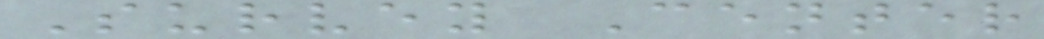Survey Center
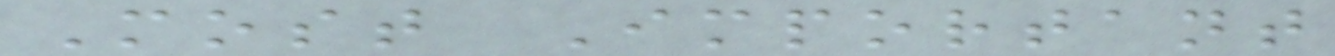Most Important
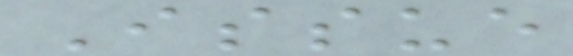Issue
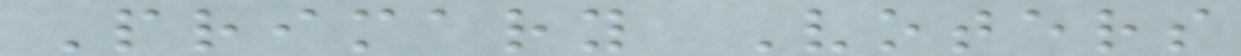Primary Voters
